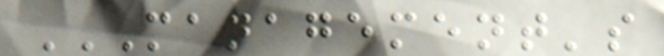MANAGEMENT'S
